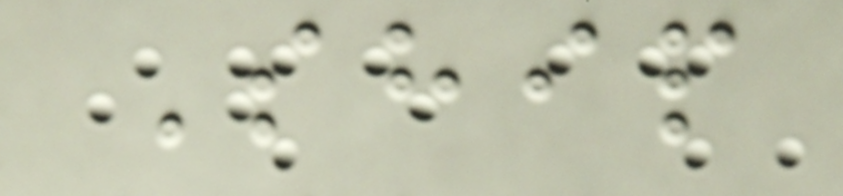Ship
